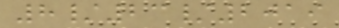8/23/2019
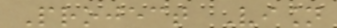Project Vision
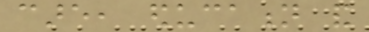care, education and
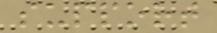support
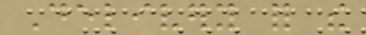Delivery for the
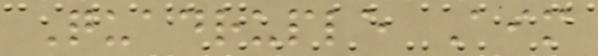Quadruple Aim
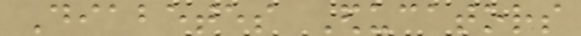Diabetes Educators
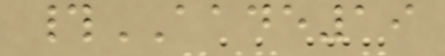#AADE19
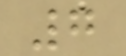7
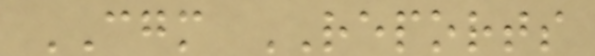CGM REPORTS
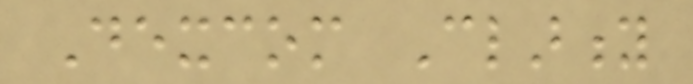Dexcom Clarity
